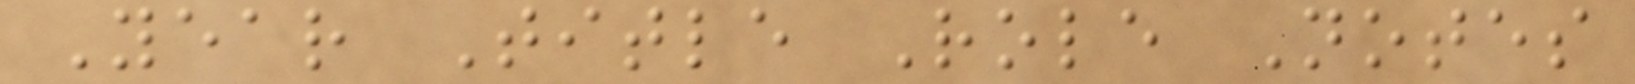Year Title Role Notes
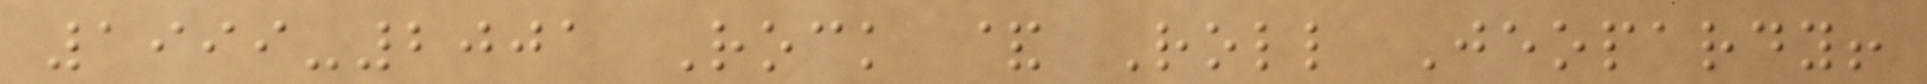1999-2001 Rock & Roll Jeopardy!
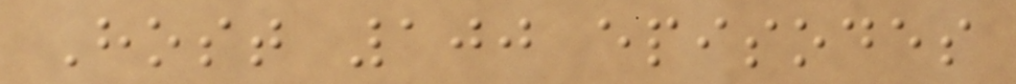Host 100 episodes
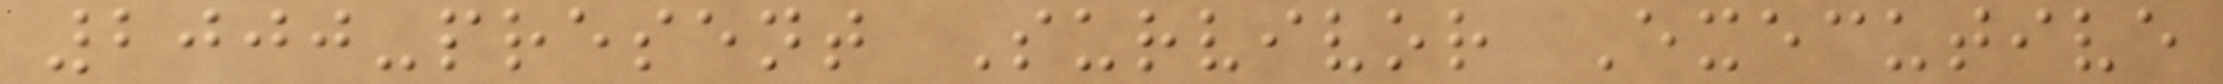2000-present Survivor Executive
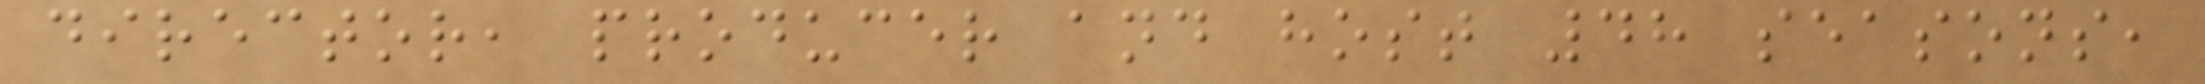director, producer and host 48 seasons,
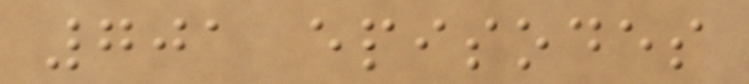701 episodes
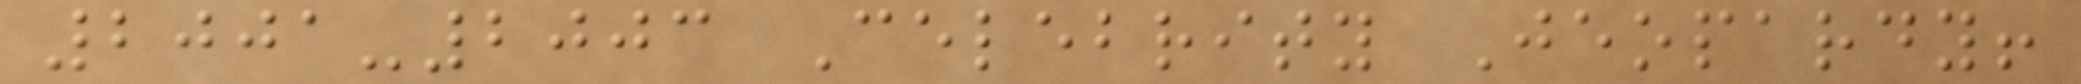2001-2003 Celebrity Jeopardy!
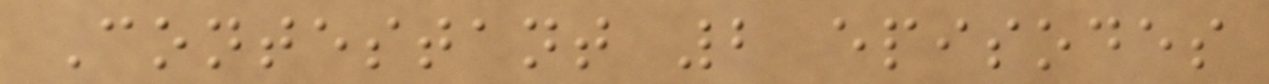Contestant 2 episodes
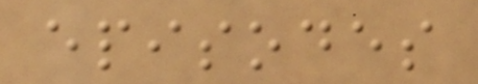episodes
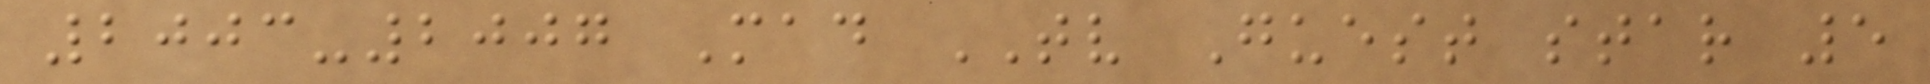2003-2007 Mad TV Guest star 5
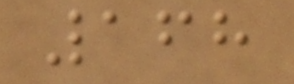168
